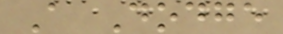A Dodge
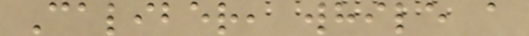Caliber, while a
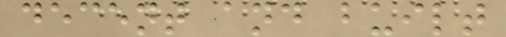decent and built
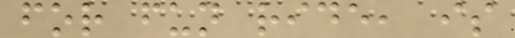for fun ride, is
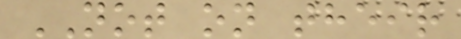NOT on their
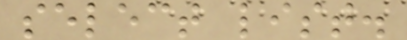select list.
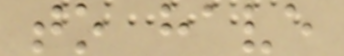to have
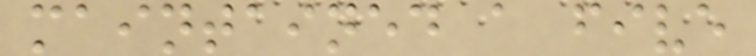maintained a five
